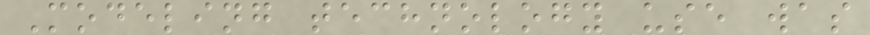Modeling technology use was
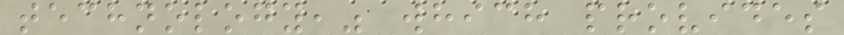technology," which provides
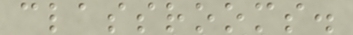classrooms.
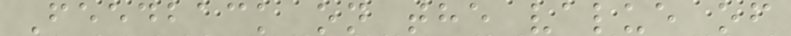Feedback on the value of
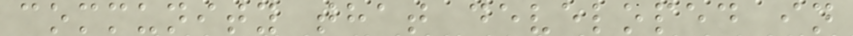community that developed in
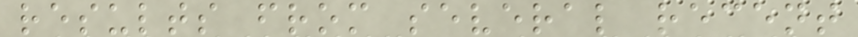results from several recent
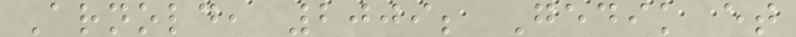Arnold, 2009; Gedik et
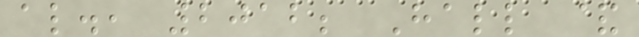al., 2012; Hall &
